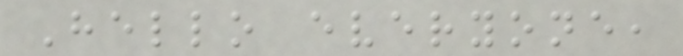Hello everyone,
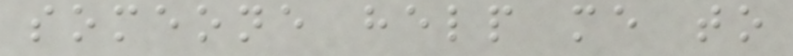someone help me to
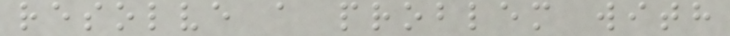resolve a problem with
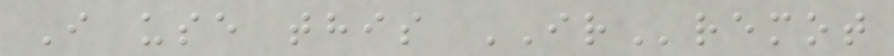I use this IRremot
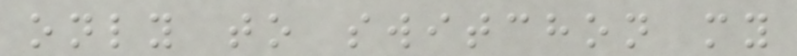only to switchon my
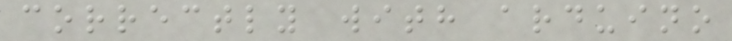correctly with arduino
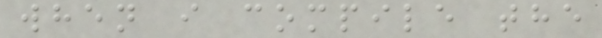when i compile the
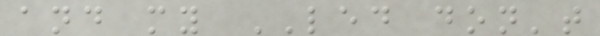and my LED don't
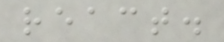react.
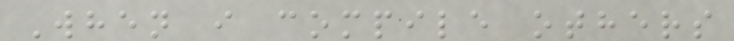When i compile others
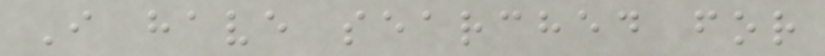I have searched for
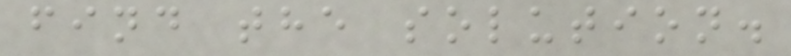find the solution.
